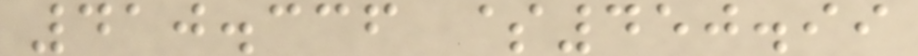410.336 $450.99
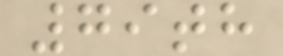79th
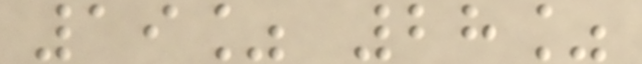19% 28%
